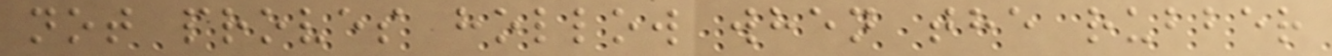not proves hollow when the rubber
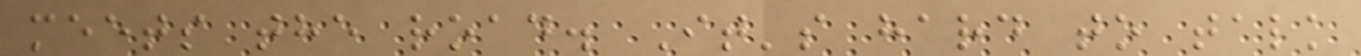meets the road. It's hard to talk
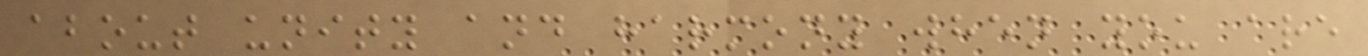about unity and harmony when you are
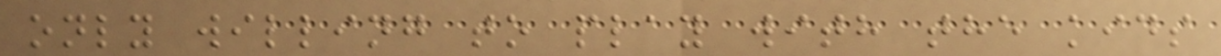only willing to play with the kids
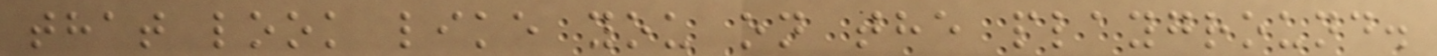that look like you on the playground.
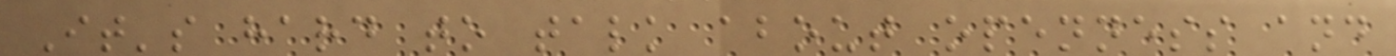It's hard to talk about openness and
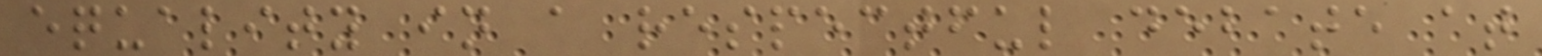equality in a respectful debate at
